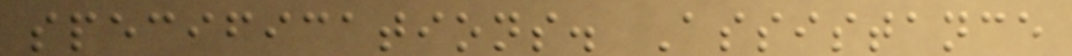specifications. Assistance
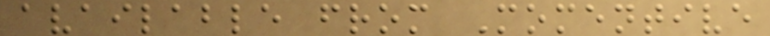available from Momentive
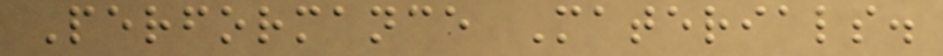Performance Materials.
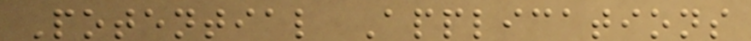Potential Applications
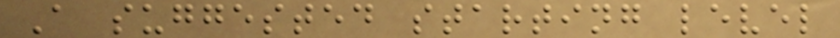A suggested starting level
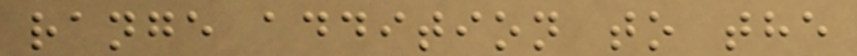range addition to the
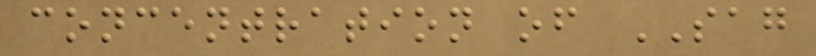concentration of SAG
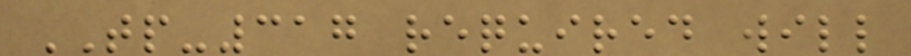TP-317 required will
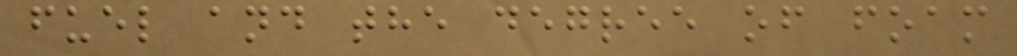fuel and the degree of foam
